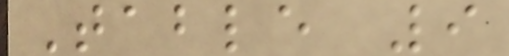Table 9
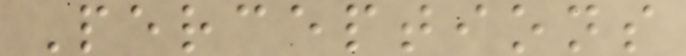Perceptions
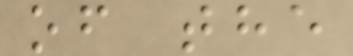of the
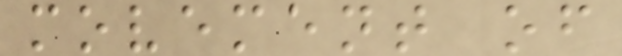movement of
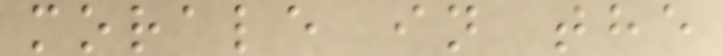morale in the
